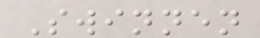Swinnen
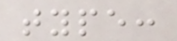type:
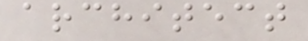architect
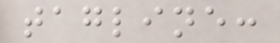tagline:
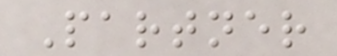Partner
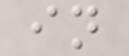in
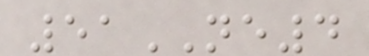51NE4
